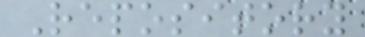Repository
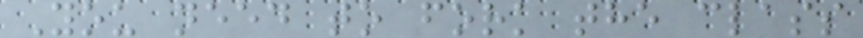You need to fork the class
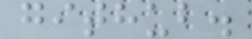github.
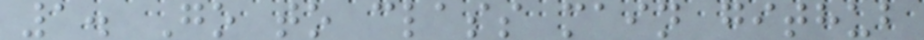1. Go to class main github
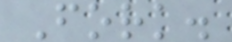Fork.
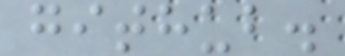github.
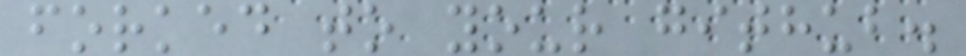forked to your github.
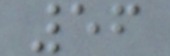56
